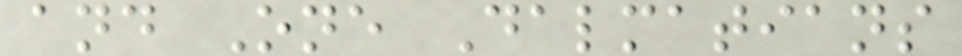and One Dalmatians
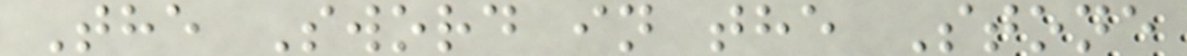The Sword in the Stone
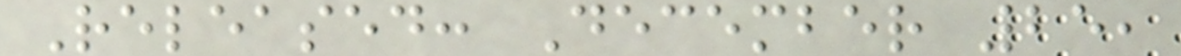Released: December 25,
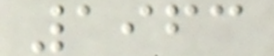1963
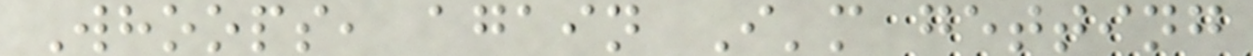Whoops, again I'm getting
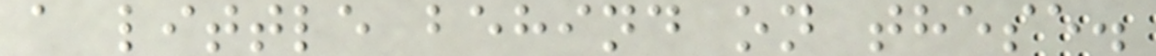a little behind on these.
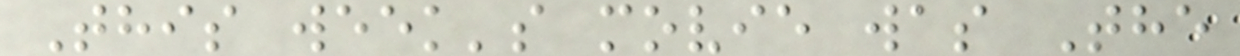This week's movie was The
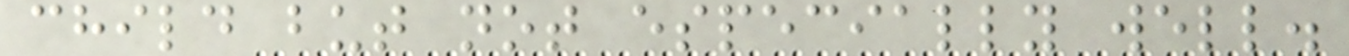child but not especially well.
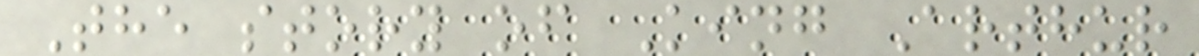The story of King Arthur
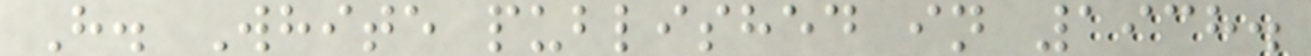H. White published in 1938.
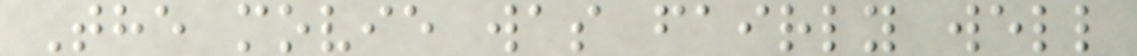The movie was fairly well
